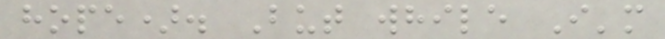hope). But while I'm
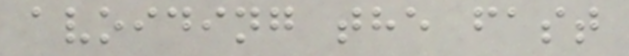avoiding the fast
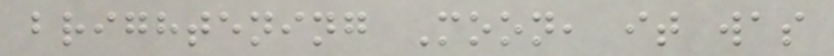brightening Moon, it was
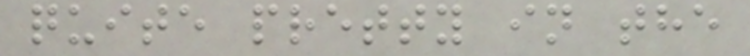quite pretty in the
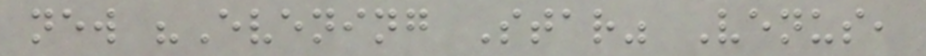new "Evening Star" Venus,
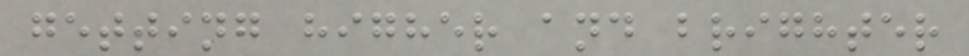getting higher and brighter
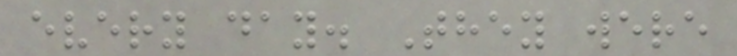every day. They were
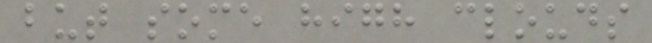but some high clouds
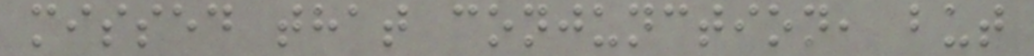missed that conjunction, but
